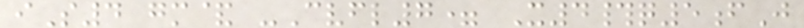iS4 gm& -Cvfl7= X4#q5fJ
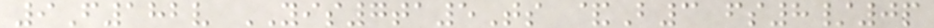9F182v YIS7ta5Ts &B3 fs8/0p
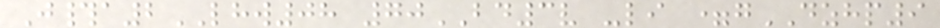J#a2LHW08 70BD3v -li =gDZHP9
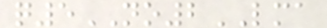q5NO2LMA
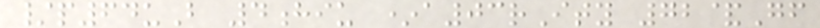/p64uB 4hiu *a03rIty 72&Gf
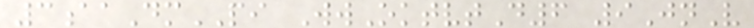3aaDmPI WwOktvtD6 9JnV
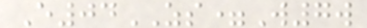E04ZS=W7w
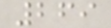269
